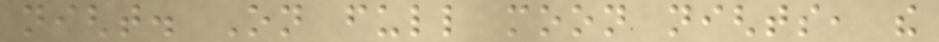night. On full moon nights, the
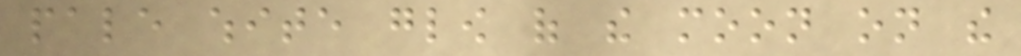pale white glow of the moon on the
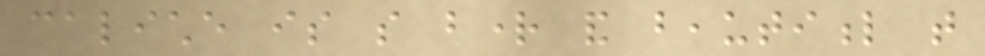caliche is so bright and beautiful that
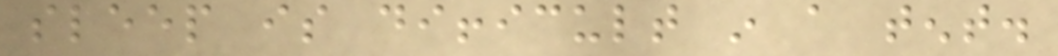sleep is difficult in a tent.
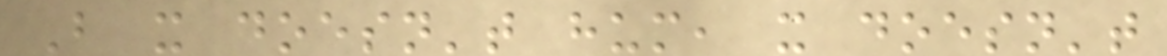But it doesn't hum, it doesn't
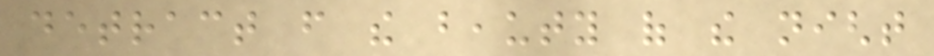detract from the beauty of the night
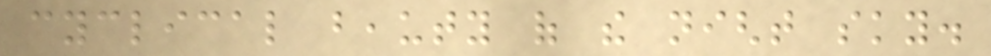cyclical beauty of the night sky.
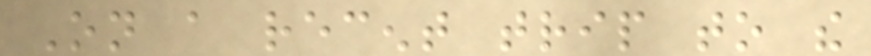On a recent trip to the
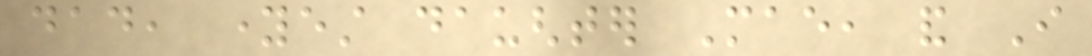dad, youngest daughter Mae, and I
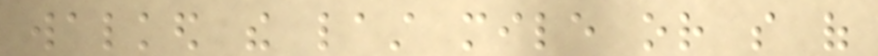walked the last mile or so of
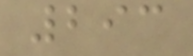293
